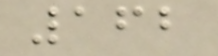162
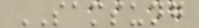SAMSUNG
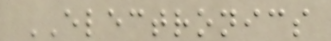ELECTRONICS
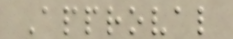Approval
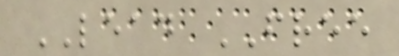LEAD FREE
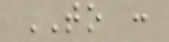TO :
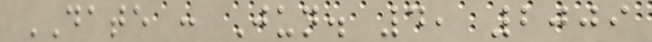DATE : Jun. 4, 2009
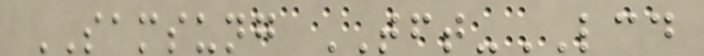SAMSUNG TFT-LCD
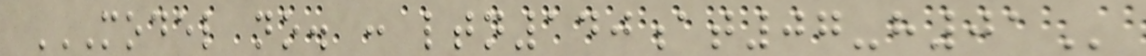MODEL NO. : LTN140AT07-H01
